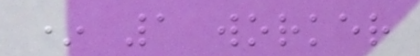* 1 worker
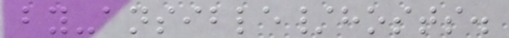by-ansible/hosts.
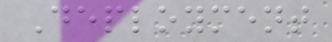Deployment
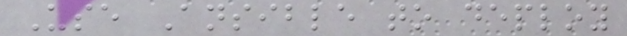Use Ansible to deploy
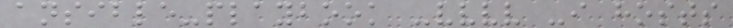ansible-playbook -vvvv -i hosts
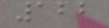122
